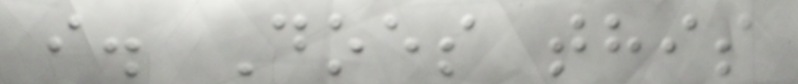i. Does this
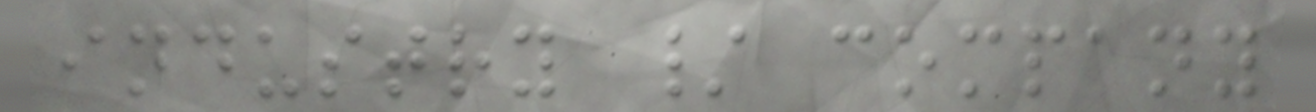industry / company
